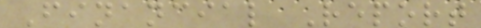Financial Report
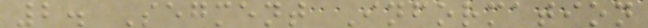2. Segment Information
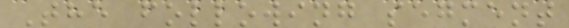The following segment
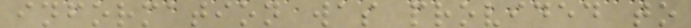information was provided to
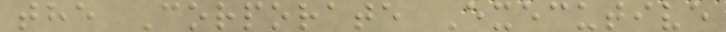the Corporate Executive
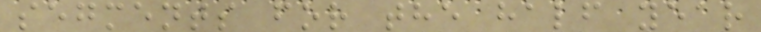segments for the half year
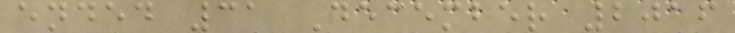ended 31 December 2016
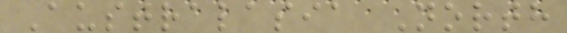Australasia North
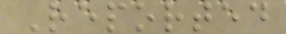Reported
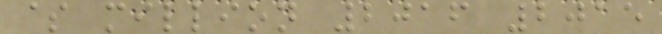$ million 2016 2015
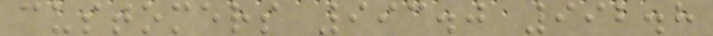customers 993.0 992.8
